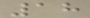18
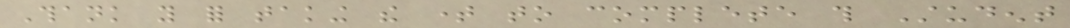Thank you for taking the time to complete this Student
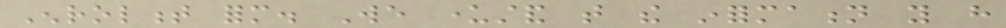Enrolment form. We understand that the information you have
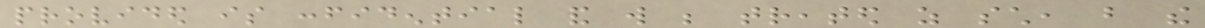provided is confidential and will be treated as such, but the
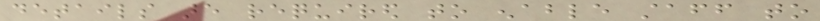details are required to enable staff to
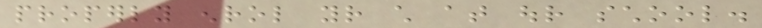properly enrol your child at our school.
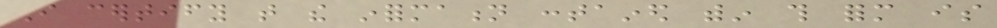I certify that the information contained within this form is
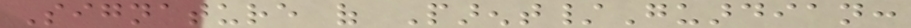Signature of Parent/Guardian:
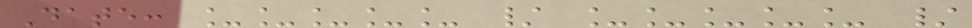Date: _____ / _____ /
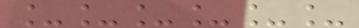______
